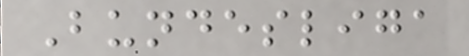Bundesliga
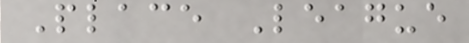Place League
